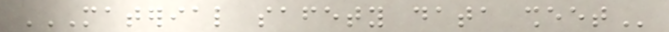MATERIAL SAFETY DATA SHEET
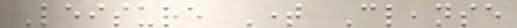Leisure Time Cleanse
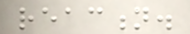reaction.
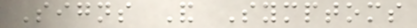Signs And Symptoms
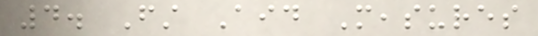4. First Aid Measures
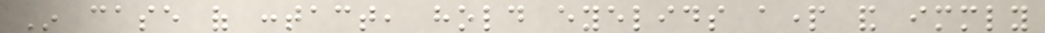In case of contact, hold eyelids apart and immediately
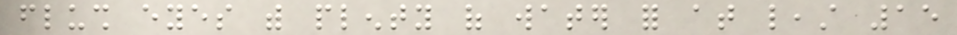flush eyes with plenty of water for at least 15
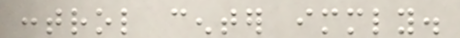control center immediately.
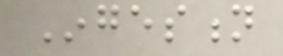Ingestion
